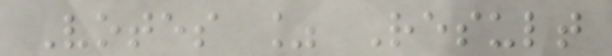Votes % Result
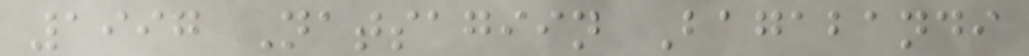1997 Natsagiin Bagabandi
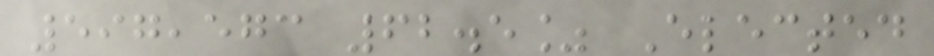597,573 62.5% Elected
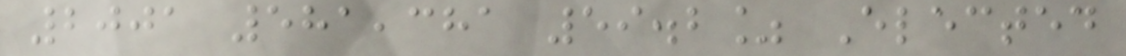2001 581,381 59.2% Elected
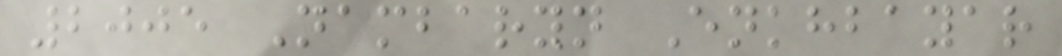2005 Nambaryn Enkhbayar
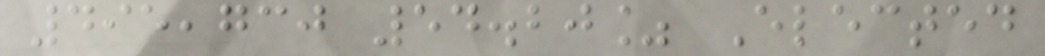495,730 54.20% Elected
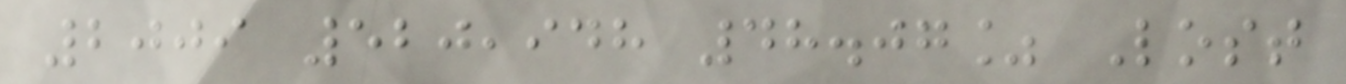2009 520,948 48.07% Lost
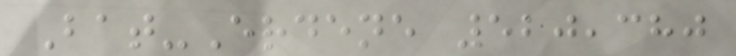Bat-Erdene 520,380
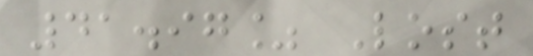41.97% Lost
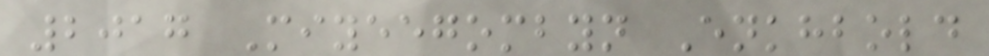2017 Miyeegombyn Enkhbold
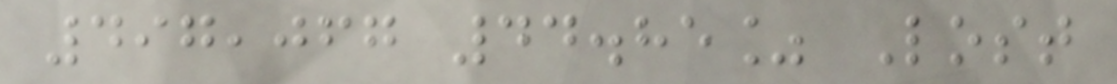497,067 44.85% Lost
